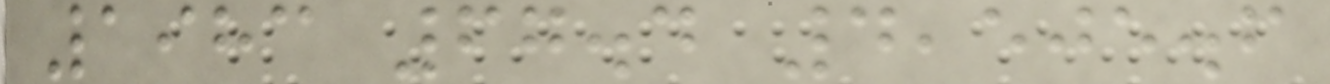1983 67.4 4,505.6
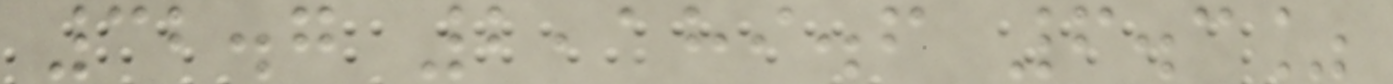32.7 2,189.6 6.3%
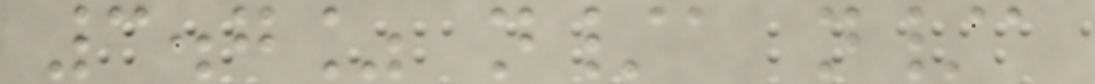3.7% n/a n/a
